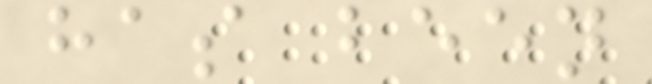has been
